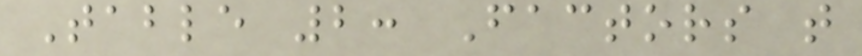Table 2: Factors that
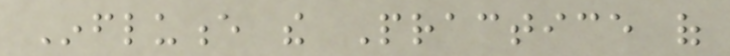Influence the Practice of
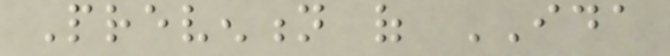Prevention of IDA
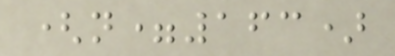(n=163)
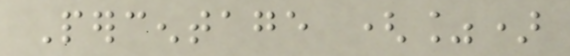Percentage (%)
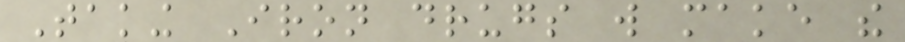Taking Iron drugs will make the
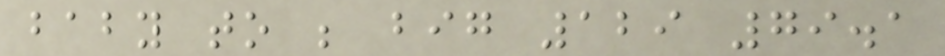baby to be big 129 79.1
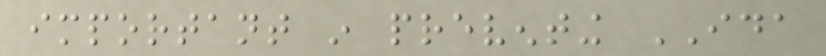important in preventing IDA
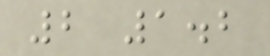2 1.2
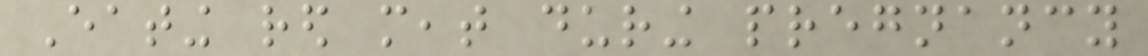Eating red meat during pregnancy
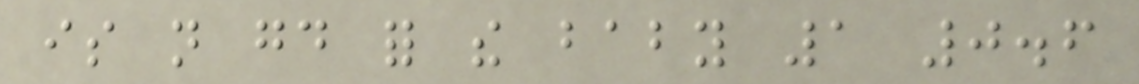is not good for the baby 1 0.6
